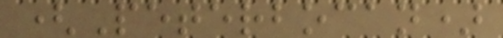(Peterbocan)
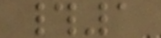#1
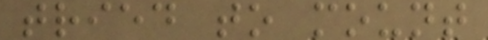tried to mount
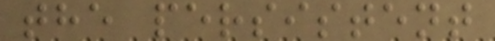the persistent
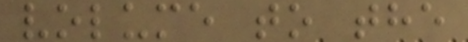volume to the
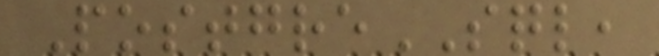PostgreSQL,
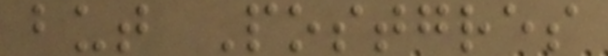but Postgres
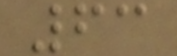63
